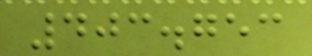403.753
